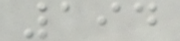194
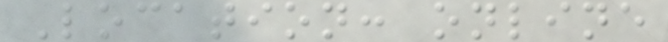Location: online
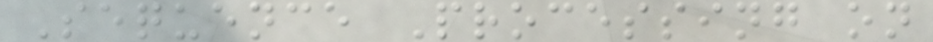Sequence Processing on
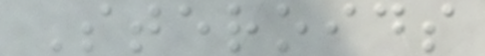Steroids
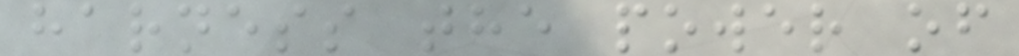harness the power of
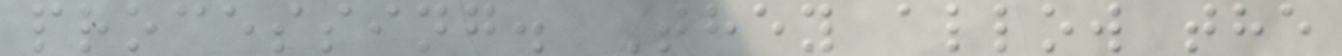processing. They allow the
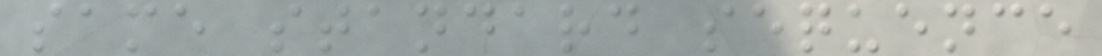same standard sequence
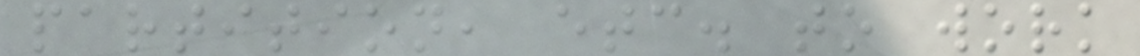partition, etc. to work
